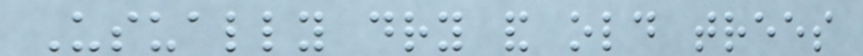Usually dry and old trees
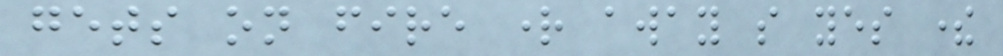gets on fire right away so yes there
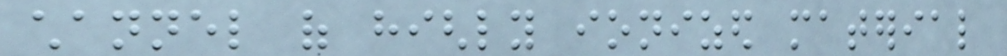channel of highly ionized material
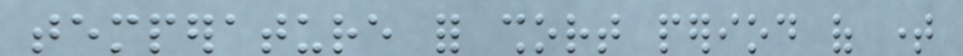temperature for short period of time
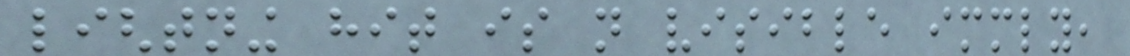lightning hit is not visible immediately,
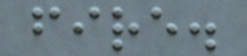fire.
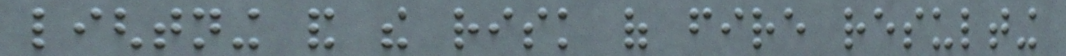lightning and the risk of fire resulting
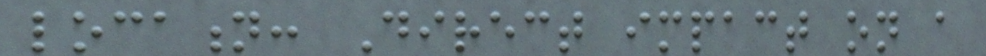location: Direct impact on a
